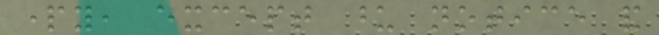party, except upon notice and
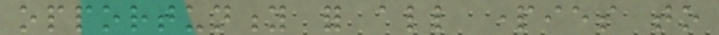opportunity for all parties to
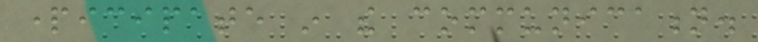participate in the communication.
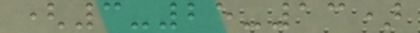(3-25-13)
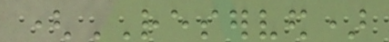(RESERVED)
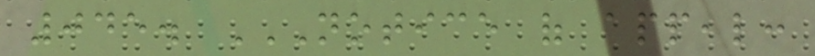045. NOTICE OF APPEAL:
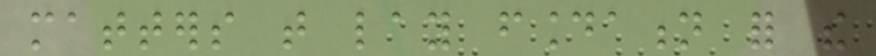matters that lay foundation for the
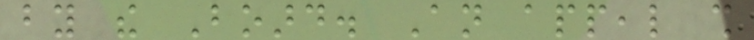by the Board. An appeal shall
